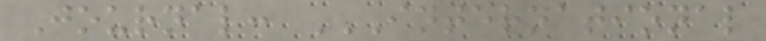Journal: INTERNATIONAL
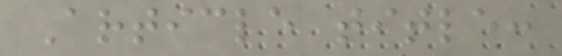Article title:
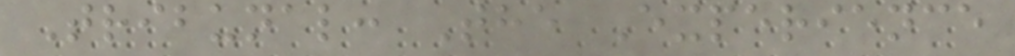Tribunal: The Experience
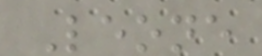Leone
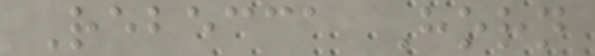Rebecca Horn
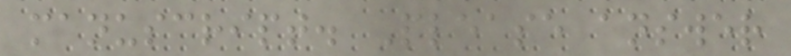manuscript. Please answer
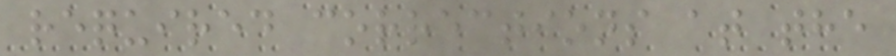required corrections at the
